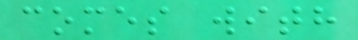comes with
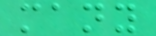many
